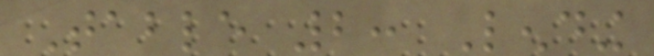Table 2: Lending
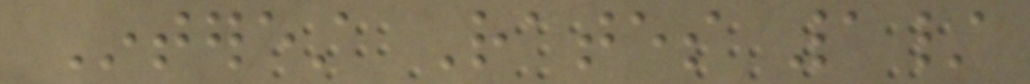Interest Rates 1/
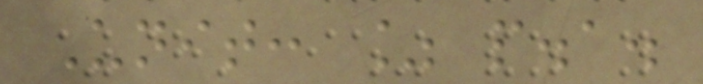Unit: % p.a.
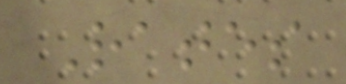Rates
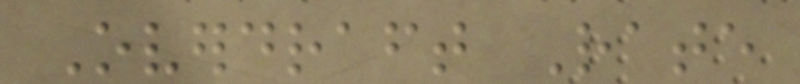Overdraft Rate
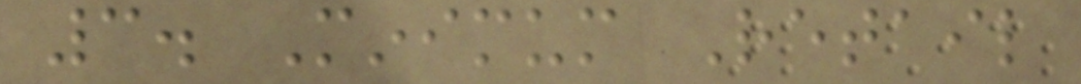3. Minimum Retail
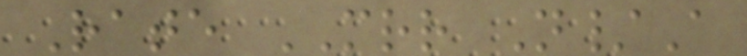Rate MRR N/A
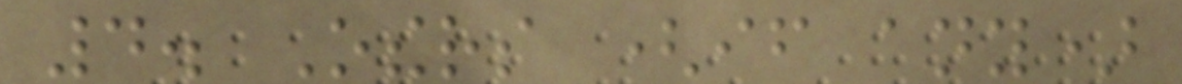4. Others (if any)
